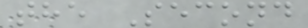the Second
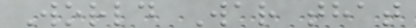World War that
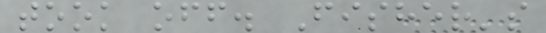took off. Fisher's
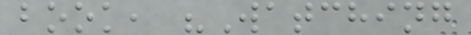book, "Watching
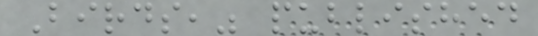Birds," published
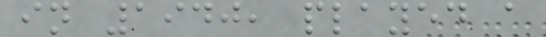in 1940, played a
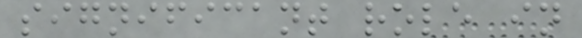significant role in
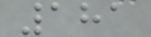181
